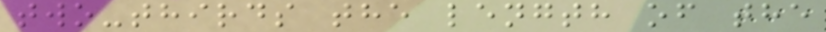two-thirds the length of the
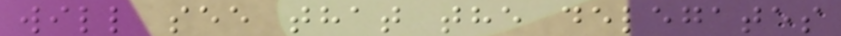will see that the delegates
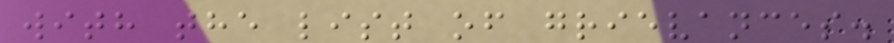with the list of grievances.
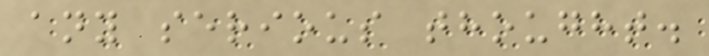any serious thought.
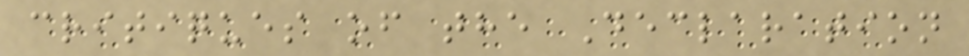critiques of the Declaration
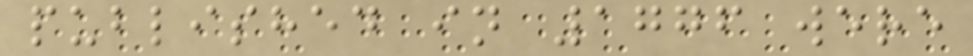published in 1776 were
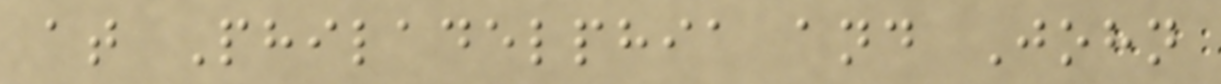at Philadelphia and John
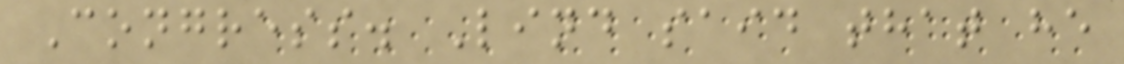Congress. Lind said that he
